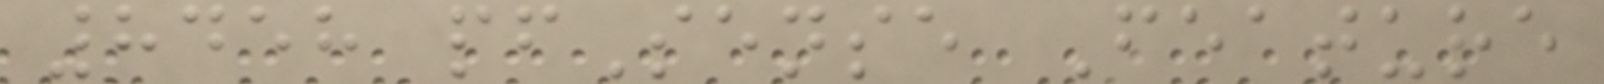8458 pfSense Feature
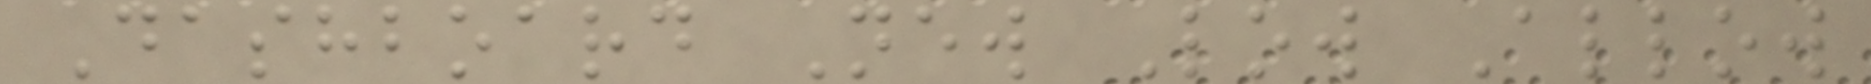Dashboard New Low Allow
